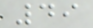49
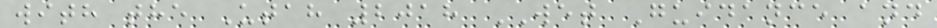with the Utah 2018 WET Guidance and
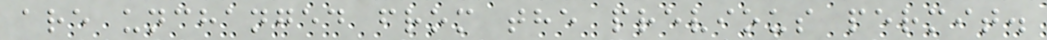are unchanged from the previous permit.
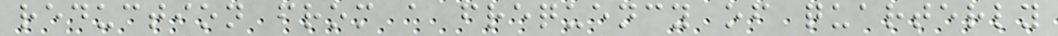reduction from a frequency of quarterly
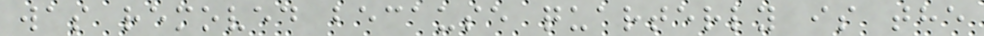was removed because quarterly is the
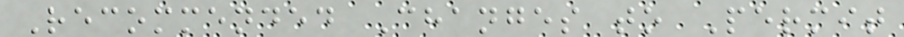Recommended Changes to Permit
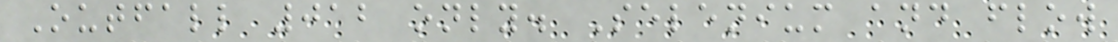Outfall 012 only. Selenium and flow
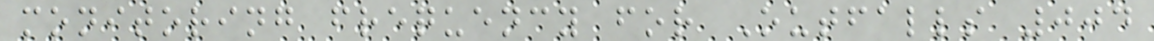monitoring frequency for Outfalls 004
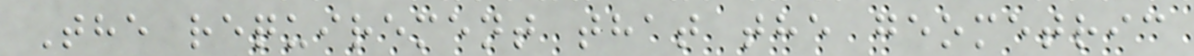The requirement that the geometric
